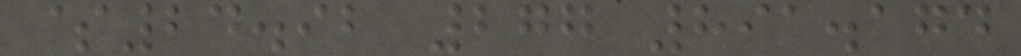$24.92 277 891.174
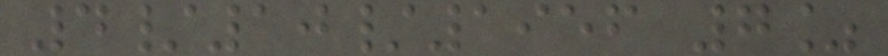4/10/1956 7%
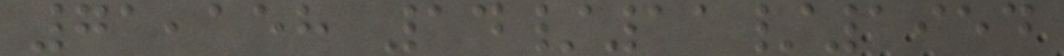71,158 14/11/1954
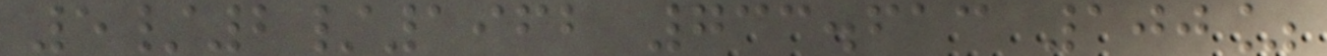5/2/1962 733.613 100%
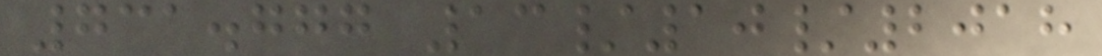731.777 13/10/2018
